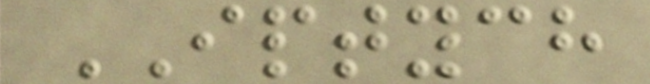IPTYCH
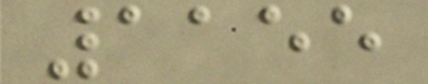1155
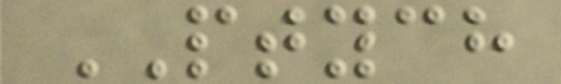PTYCH
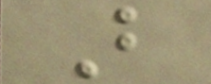B
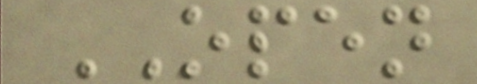OPEN
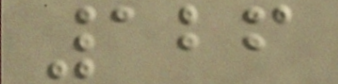126
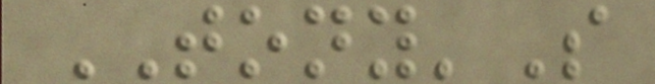TONY'S
